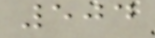504
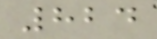824
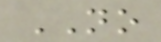NO
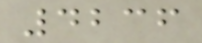4236
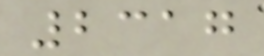2317
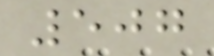507
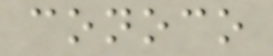conoco
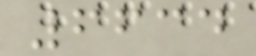6634
